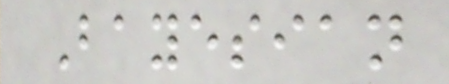Bayesian
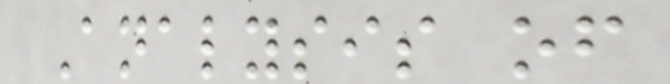Analysis of
